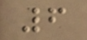6
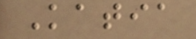Katia
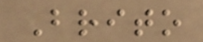Brito
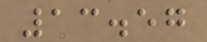13.57
